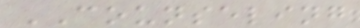COUNSELING
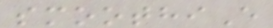smoothiE
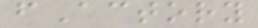fActory
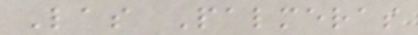Las Palmeras
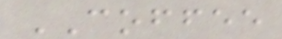COFFEE
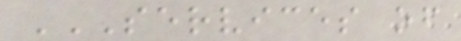SERVICES OF
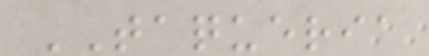TAQUERIA
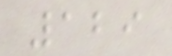129
